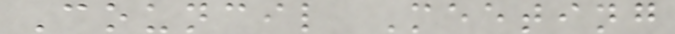Council Meeting
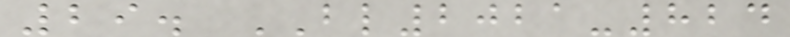29. BL2021-824
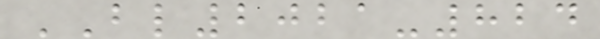BL2021-824
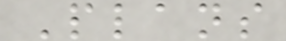Plans
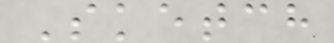Sketch
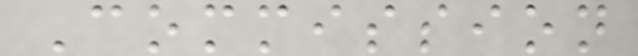Commission
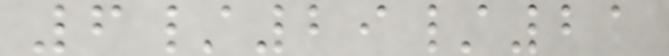6/29/21
